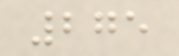275
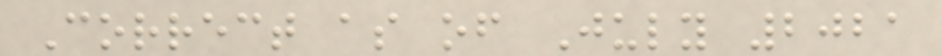Correct as of July 2021
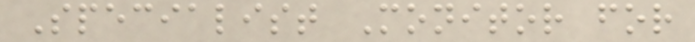Specialist Monitor for
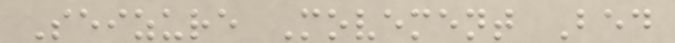Seizure Movement Bed
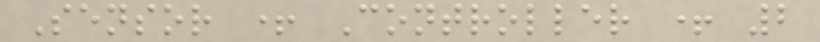Sensor + Controller + 2
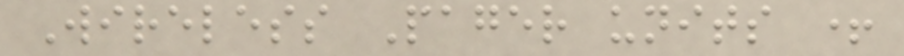Wireless Pager units +
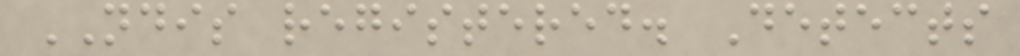NDIS registered. Detects
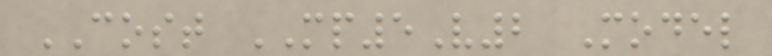COST MP5V2 Model
